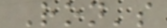Ron's
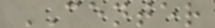CENTER
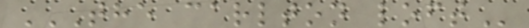THE CARLTON LOFT
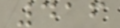416
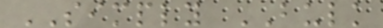SIMPLY BULK
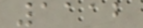1112
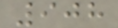908
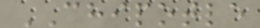CHIPOTLE
